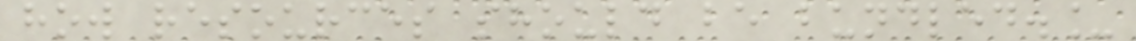how resources should be bundled._
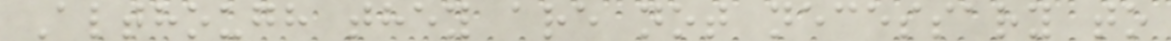Although they are not necessary to
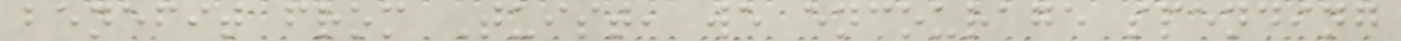benefit from Tuist, we encourage spending
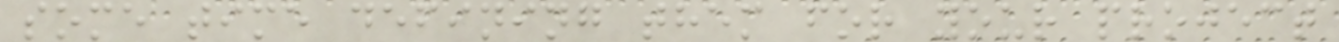some time defining them for your project
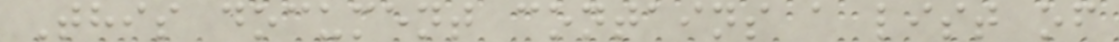This document contains a list of
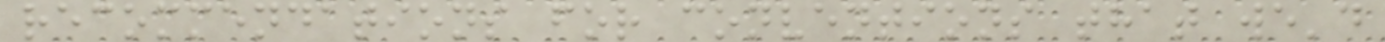recommendations for conventions that we'd
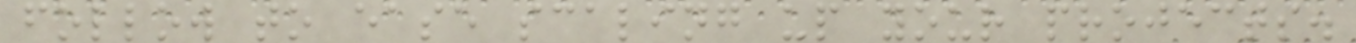follow to ease scaling up your projects.
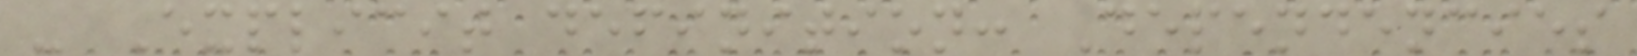- Explicit definition: Dependencies
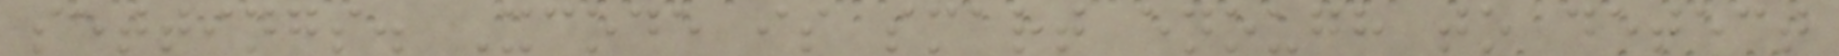settings. Xcode is smart enough to detect
